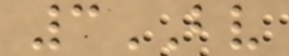3BV
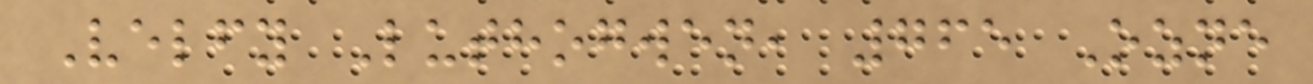Velfy Luthogwen, 765 Ozne
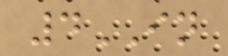4IN
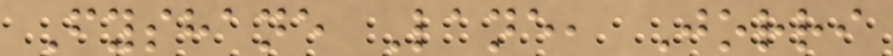Fyshane Lane, Jorri
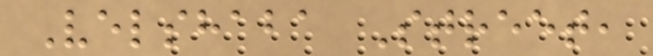Velshaba Street,
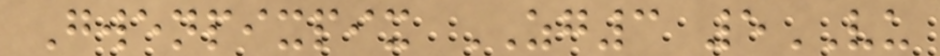Gwenpixpix ZG3 5VU
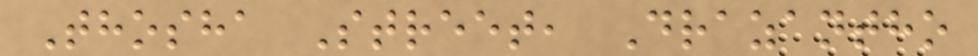Thosha Street, Drazantho
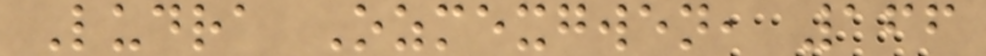Ludra Ozmexgwen, 166
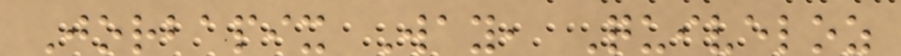Jorbapix Way, Quiveloz
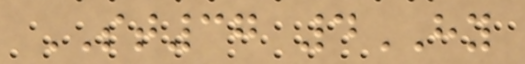ST37 4HY
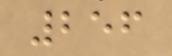256
